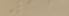11
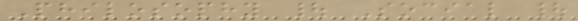Philosophy | Social |
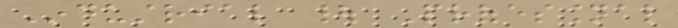Industrial | Professional
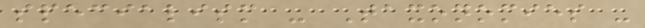specialism - Taxonomies -
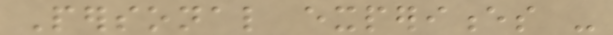Personal experiences -
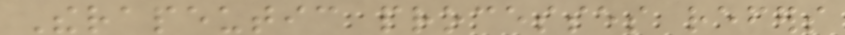Therapeutic processes refers
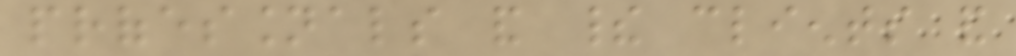professionals and their clients and
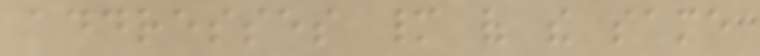addresses many of the same
